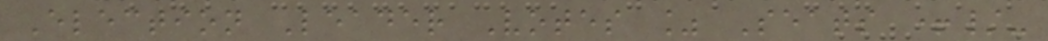Election Leader Votes % Seats +/-
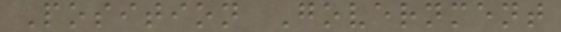Position Government
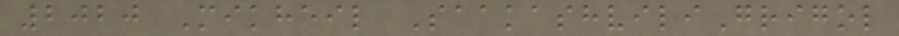2020 Mikheil SaakashviliGrigol
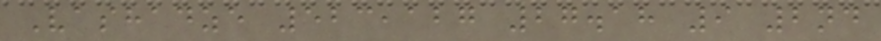Vashadze 523,127 27.18 9 2nd
